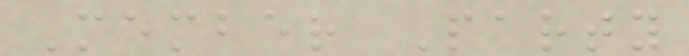Member Party
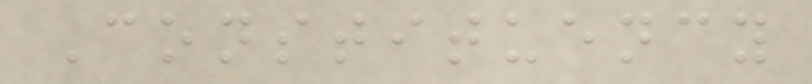Constituency
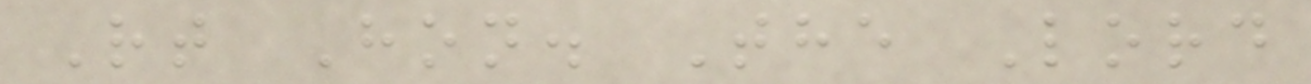Rt Hon. The Lord
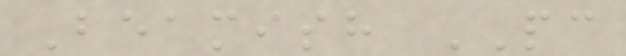Beamish PC
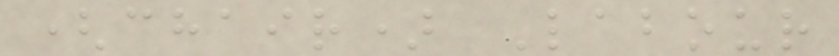(chair) Labour
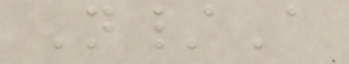N/A
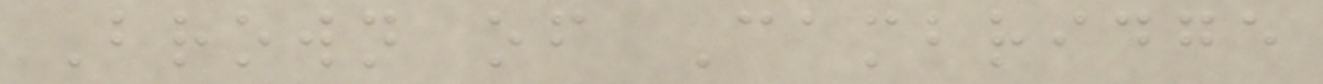Brown of Cambridge
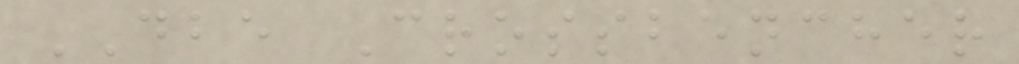DBE Crossbencher
